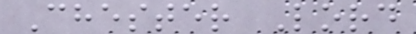Chester Lord
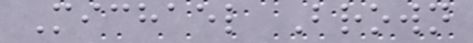Michael Brown
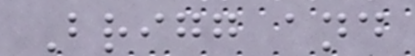Brigg and
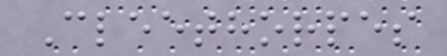Cleethorpes
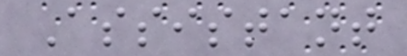Assistant
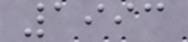1993
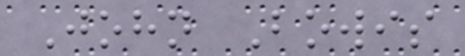John Bowis
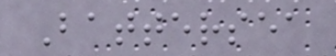Battersea
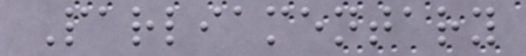Parliamentary
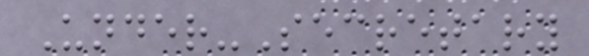Under-Secretary
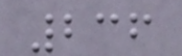236
